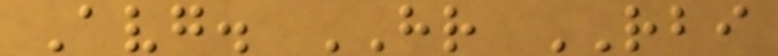Avg. HR RBI
